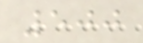500
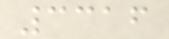3316
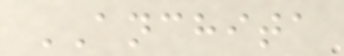ANCHITA
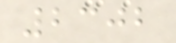2302
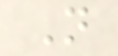N
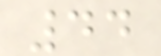44
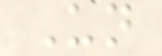Un
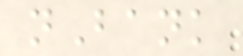nBank
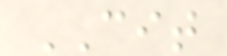CIT
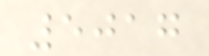5017
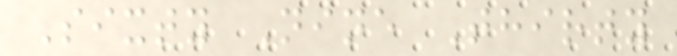Sixty Nine Thirty
